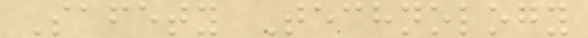Safety Technology
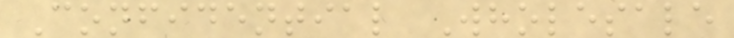Confidential Wholesale
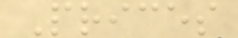Prices
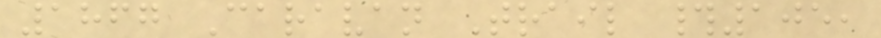1867 Caravan Trail #105,
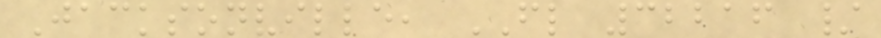Jacksonville, FL 32216 /
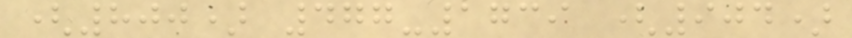(800) 477-1739 (904)
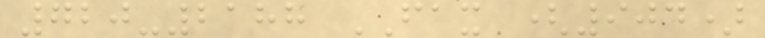720-2188 FAX (904)
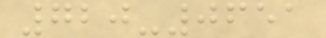720-0651
